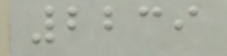2239
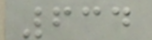634
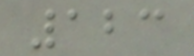123
